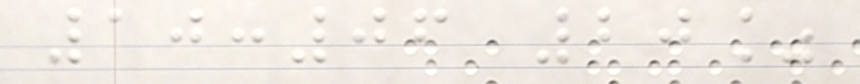10:06 20%
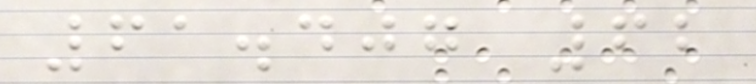61.407 62
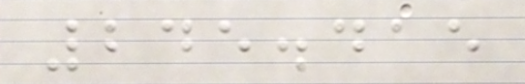245.415
